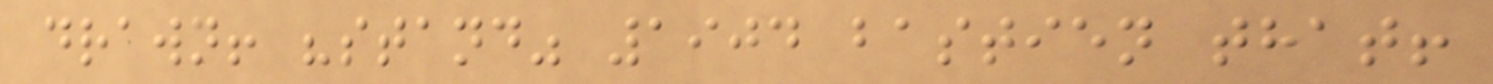drawn! "stand" 1904 bastien that!
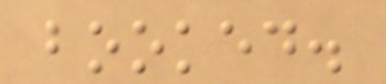booked.
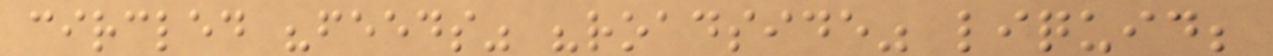circled "feeds" "roadside" liquid;
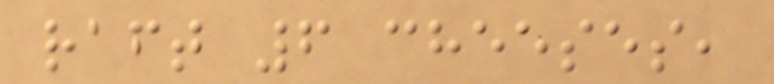raft 6 cheeses,
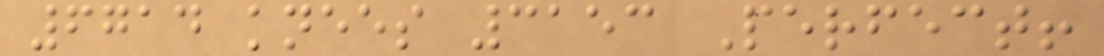6714 knees 3153 Perfect!
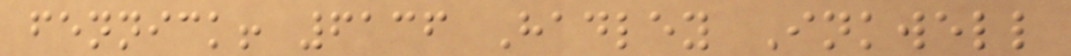fennick! 6136 Hadley Inkwell
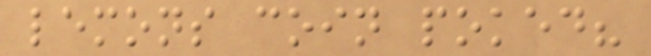lemons coin poked?
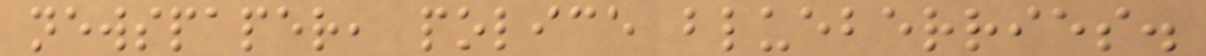newspaper, police blueberries.
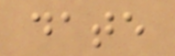date
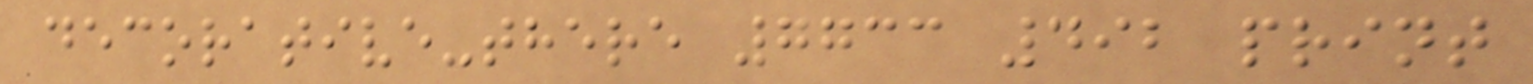decorative-there 7733 492 print
